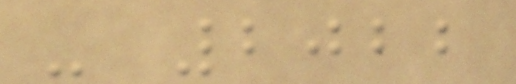- 2022
